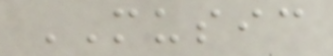MUSIC
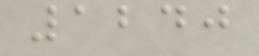1240
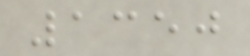1350
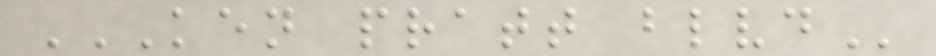KEN PRATT BLVD
